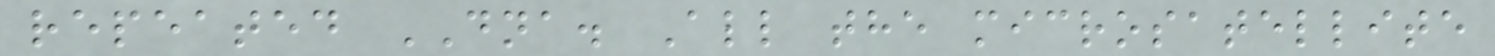repeated DNA. All the microsatellite
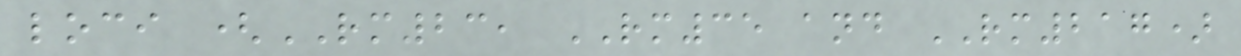loci (RM23, RM35 and RM217)
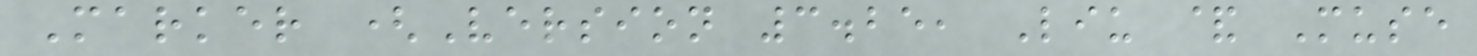Marker (Version 3.25, Liu & Muse
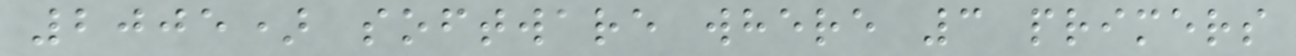2005) software where 3 primers
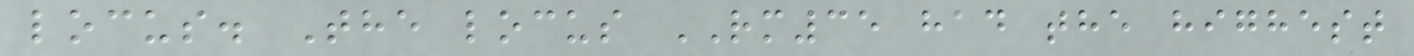locus. The locus RM35 had the highest
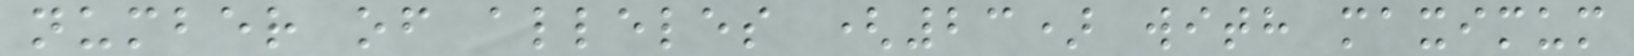number of alleles (23) with maximum
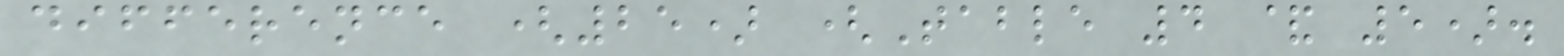difference (25) (Table 4 & 5).
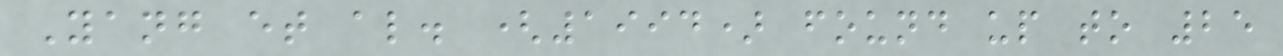Yang et al. (1994) found up to 25
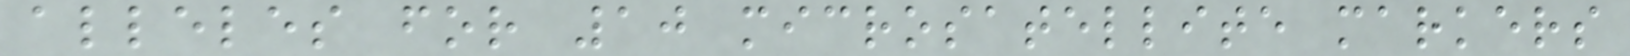alleles for 10 microsatellite markers
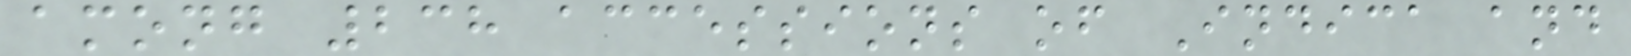among 238 accessions of Indica and
